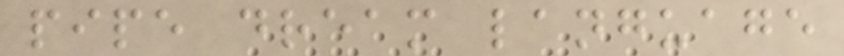pipe dream language
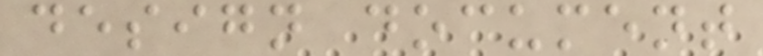design document
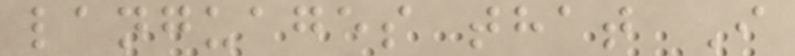languages that I
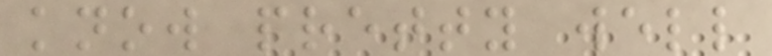know pretty well
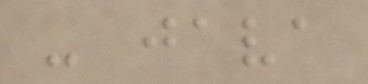- java
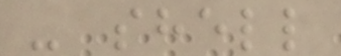- shell
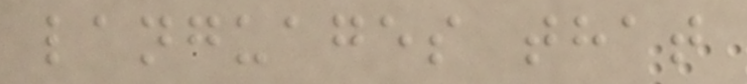languages that
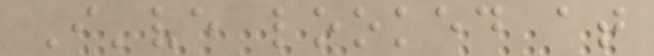I've looked at
